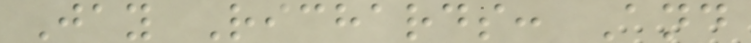Jay Richards: And
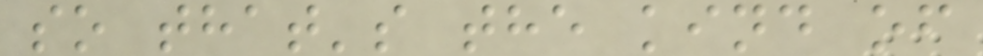so that's the kind of
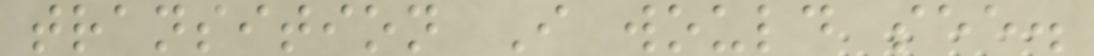transition I would see.
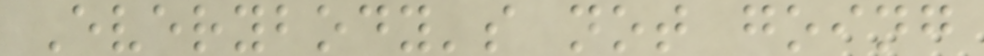Everybody's not going
